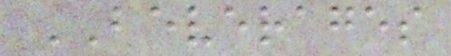BEVERAGES
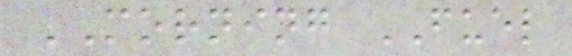MORNING FUEL
